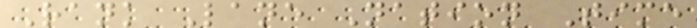Rank Lane Nation Time
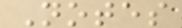Notes
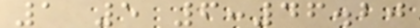1 5 6:46.20
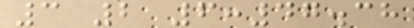3 2 6:47.38
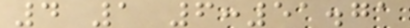4 1 6:51.71
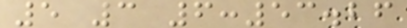5 3 6:53.26
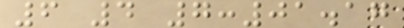6 4 7:01.17
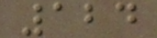124
